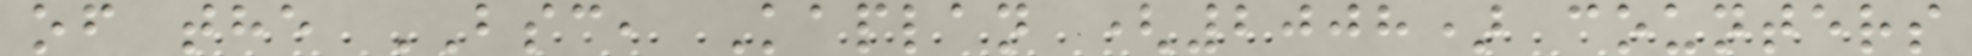of the BSC, Kaplan (2008) counters
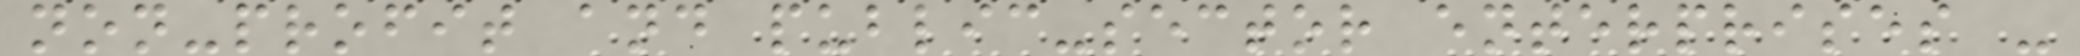non-profit and public-sector enterprises -
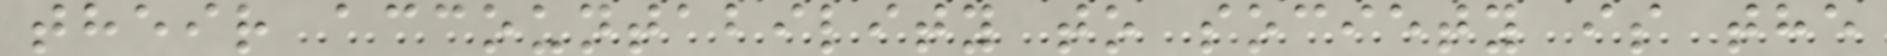their accountability to society is the
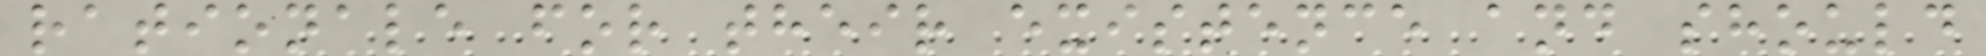rationale for their existence and should
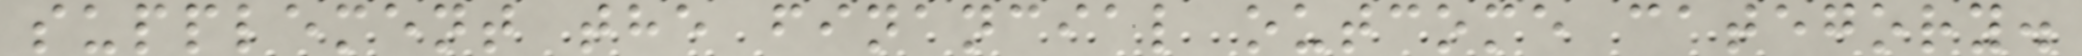supplement the financial outcome category.
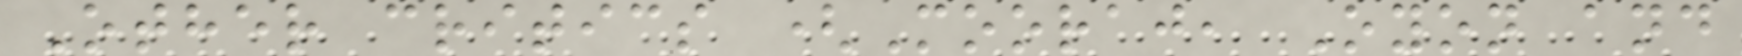Other critics (Mooraj, Oyon and
